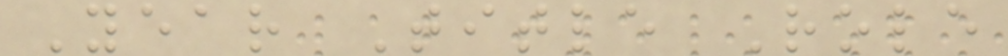Year Title Role
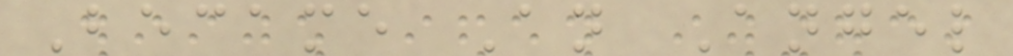Became An Angel
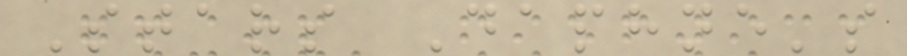Stars Daphne's
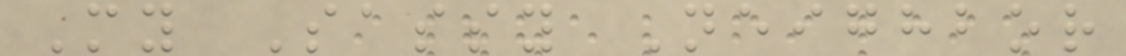My Sassy Neighbor
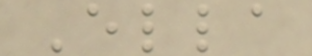Ella
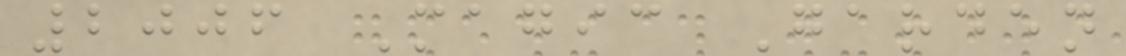2006 Magic Garden
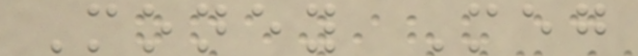Money Meg
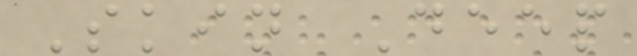Skin Deep
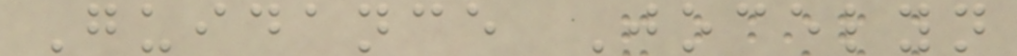Guidance Jocelyn
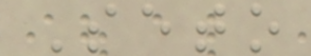Seto
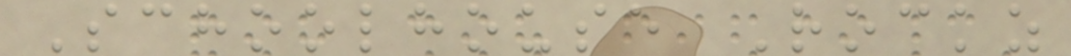Schoolhouse Rockz
